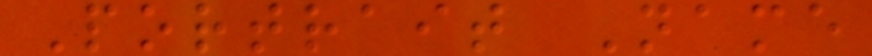Portrait Name
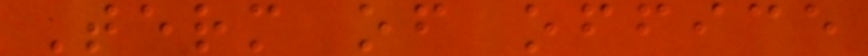Term of office
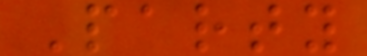Party
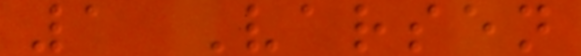1 Varsen
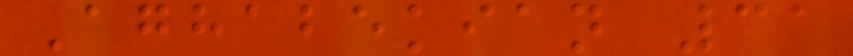Aghabekian 31
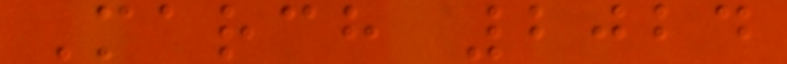March 2024
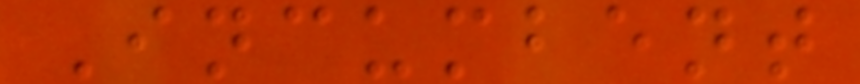Incumbent
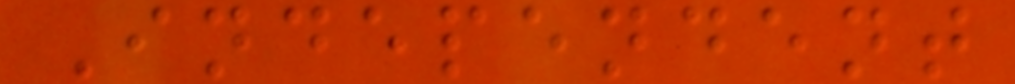Independent
